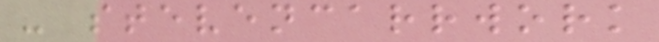- stevencarrwork
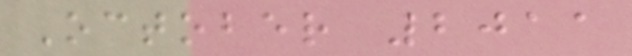October 2011
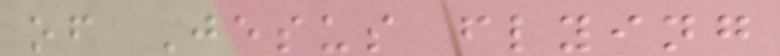of Jesus flying
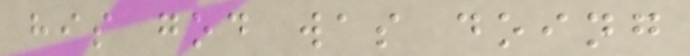his god was doing
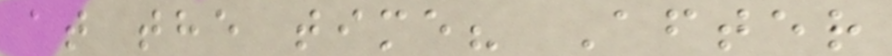at the time? After
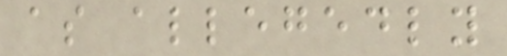as allegedly
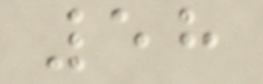58
